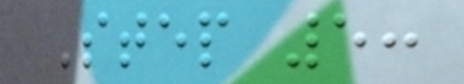Step 5:
